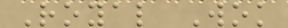Royal Wok
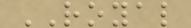ROYAL
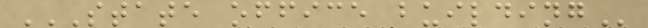STATE OFFICE BUILDING
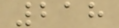218
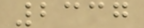2337
